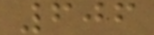606
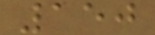150
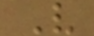V
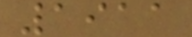1911
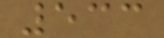533
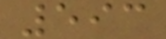593
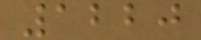1220
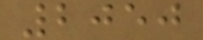2050
